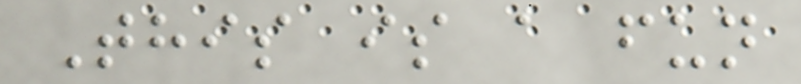This is a fun
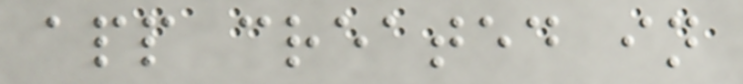app created in
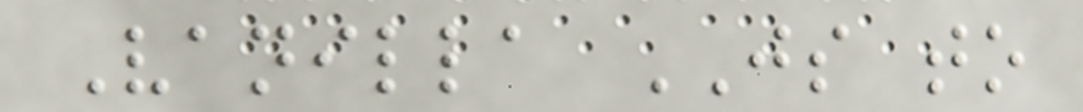Vanilla JS to
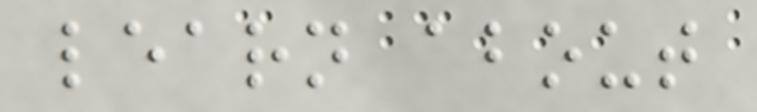learn about
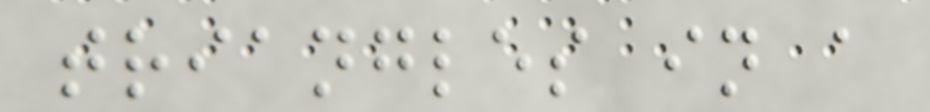triangles in a
